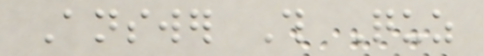Answer This Quz
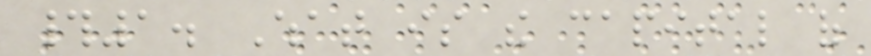#1. What is the capital of
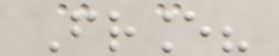France?
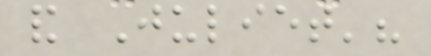and Juliet'?
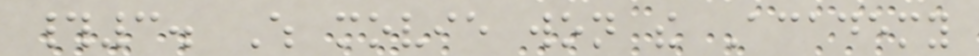#3. Which movie won the Academy
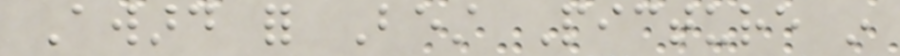Award for Best Picture in
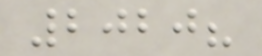2020?
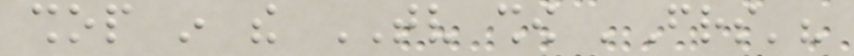shop in the TV show 'Friends'?
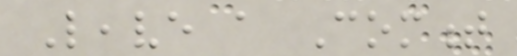Leave a Comment
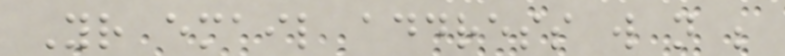Your email address will not be
